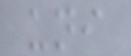uni
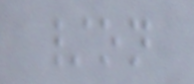/on
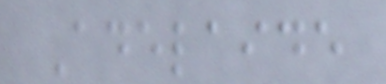Adelaide
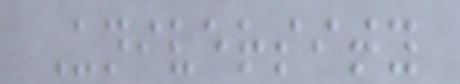University
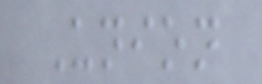Union
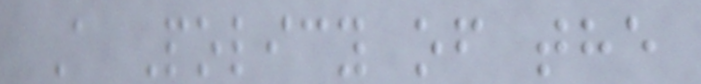A Policy of the
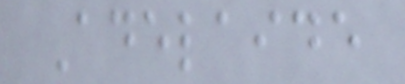Adelaide
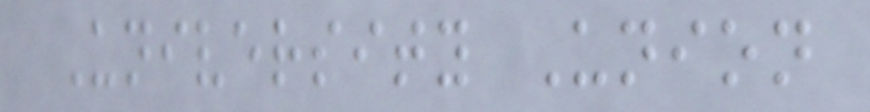University Union
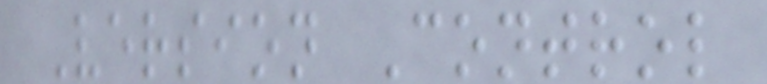Version Control
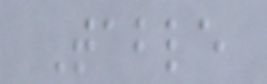Table
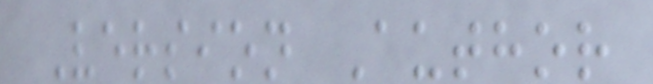Version Author
